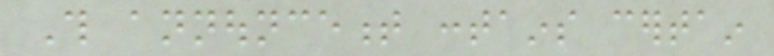This announcement contains certain
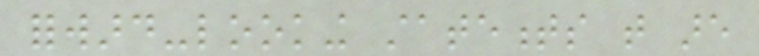forward-looking statements that are
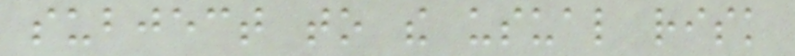subject to the usual risk
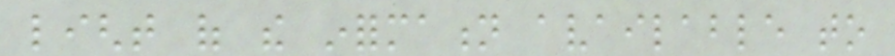light of the information available to
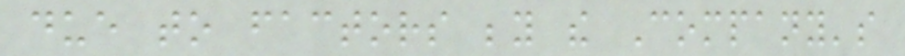due to factors beyond the Company's
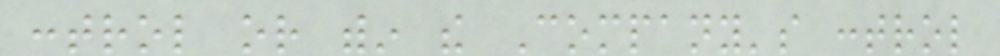control or within the Company's control
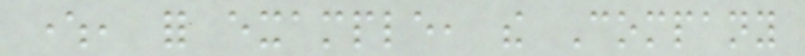where, for example, the Company
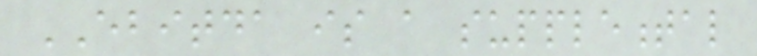EBITDA is a supplemental
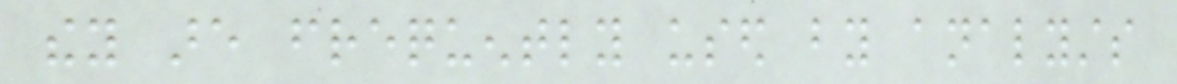they are frequently used by analysts
